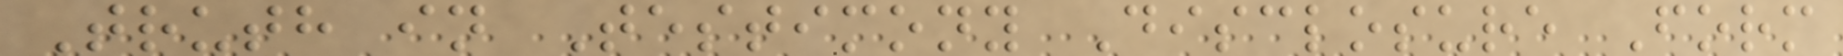Truth in Testimony Disclosure Form
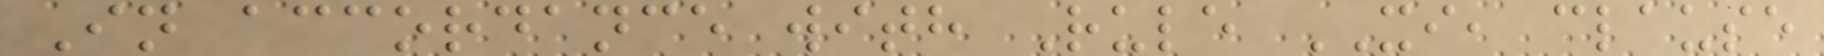In accordance with Rule XI, clause
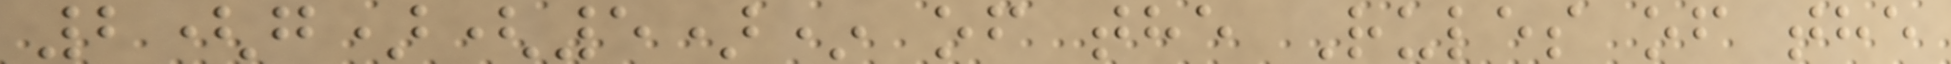2(g)(5)* of the Rules of the
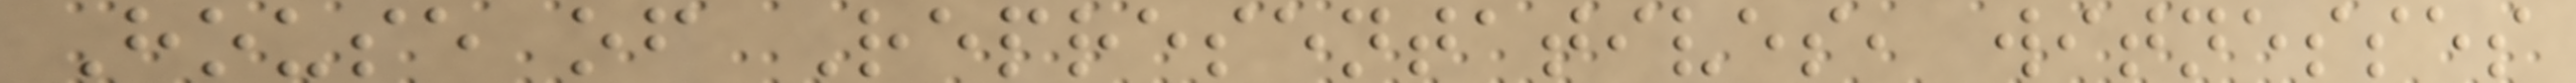House of Representatives, witnesses
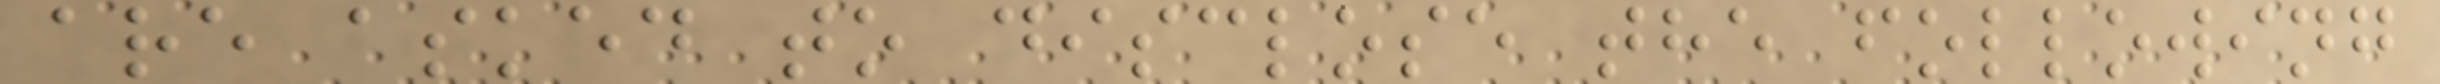are asked to disclose the following
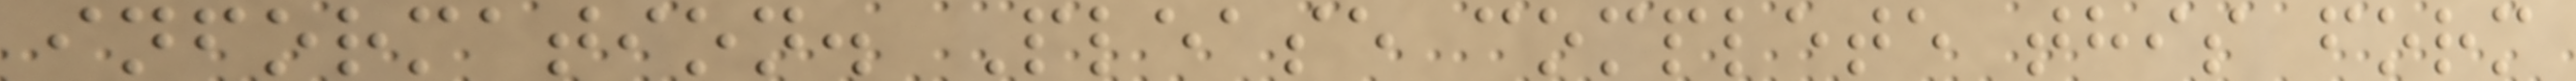information. Please complete this form
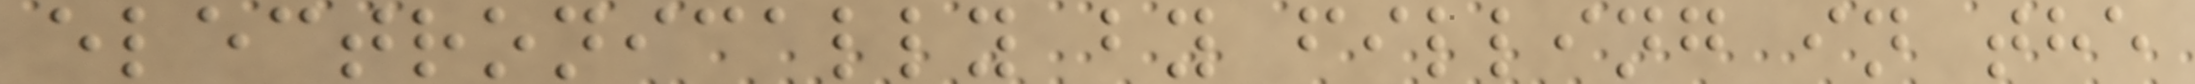electronically by filling in the
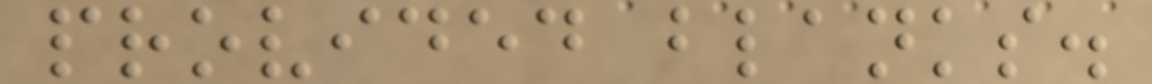provided blanks.
